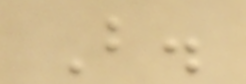B.
